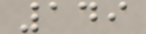149
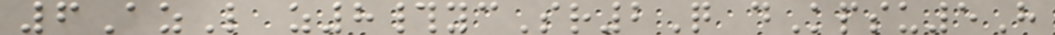6AzL z8#ycSr2Q dKpsu5H
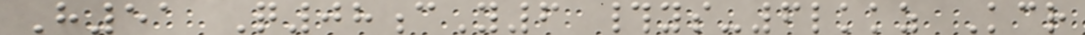H51 Q08cY6 #ys-6lkkz Kcr
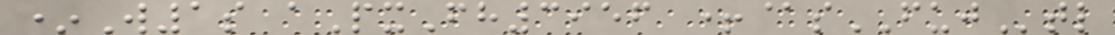*W1s aPxFh3956 +@sFUJtl
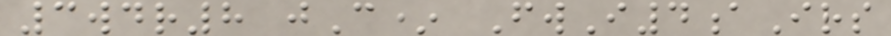3wdr8 jC* FwI4aIrs
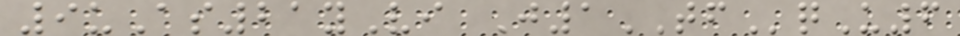9uAs21yVi J1TFqU6
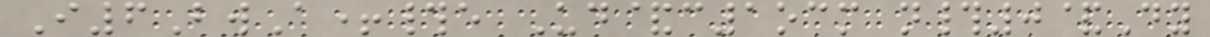I6BwA+#e Ud&c1ocm n#0&Dy
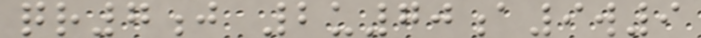qr7j 2u70a9w9
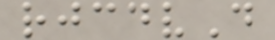rjcdvD
